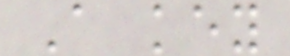A key
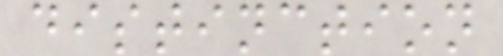distinction
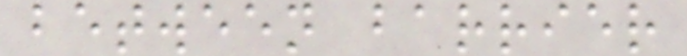between barrier
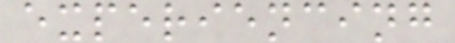experiencing
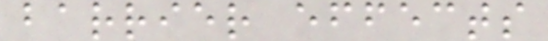barrier effects
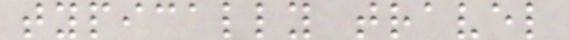typically travel
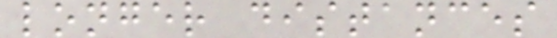longer distances
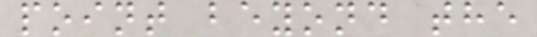point beyond the
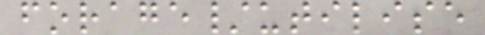forage/utilise
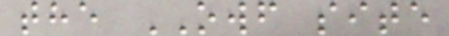the OWF site
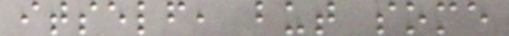itself, but some
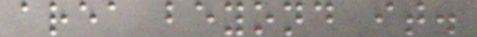area beyond it.
